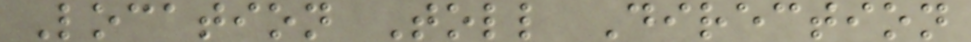Location Toll Direction
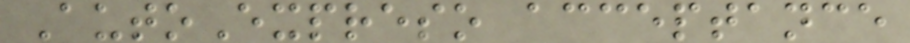AutoExpreso acceptance
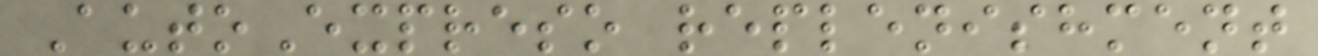AutoExpreso replenishment
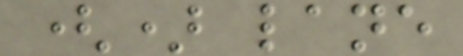() lane
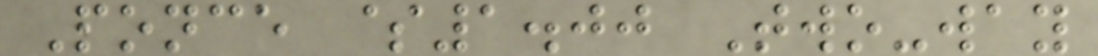Ponce $1.00 Two-way
